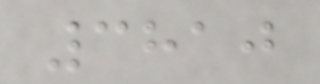3810
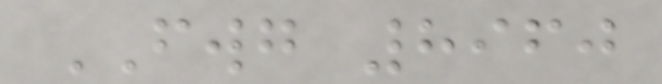FWG 8960
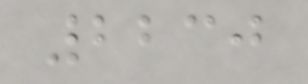2230
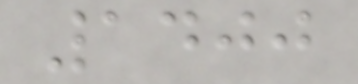1400
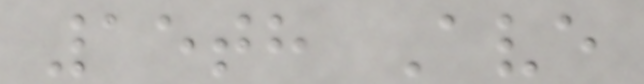15th Ave
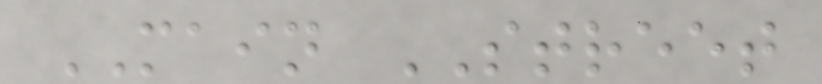MAIN STREET
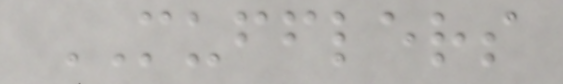MUFFLERS
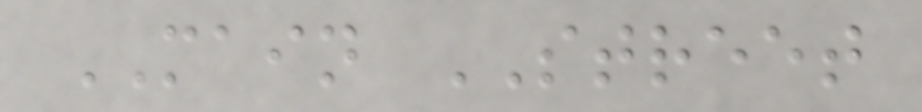MAIN STREET
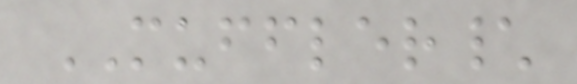MUFFLER\
